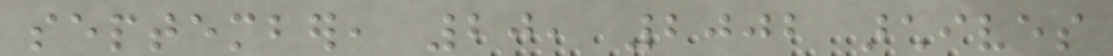september, 20, 2002 archives
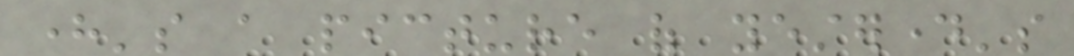here's a picture of yesterday's
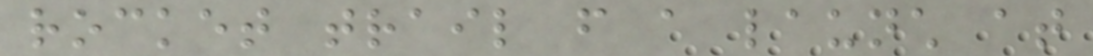rocket trail from a launch at
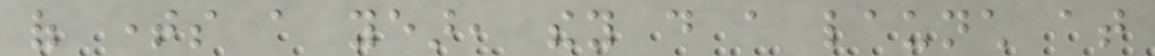of times a year, they do a launch at
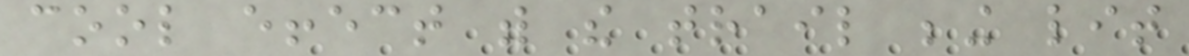cool effect with the trail being lit
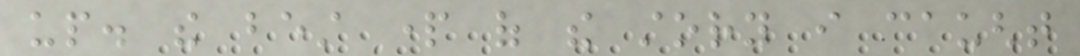up. the best part of the story i caught
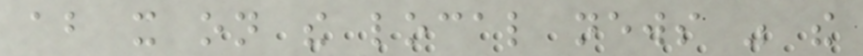about it on the local news was the
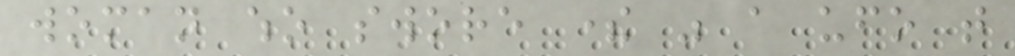woman who swore there was a ufo that
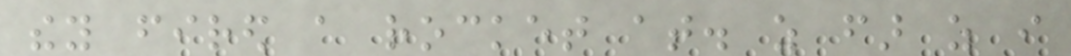they fired a rocket at. as far as i
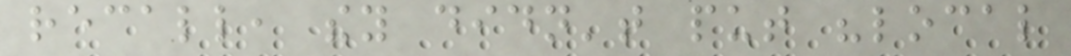recall, they didn't put "local
